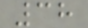38
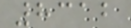8312
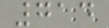714
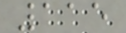115
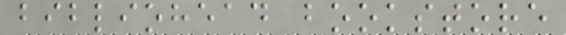bibliohead bookstore
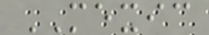MEXIC
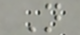N
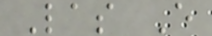Las E
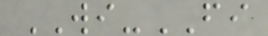WI-FI
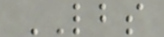LBS
